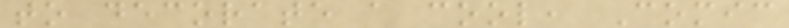to decorate a cool, Comic
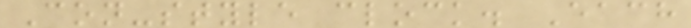Con-style clock. Each
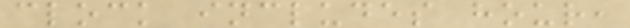clock includes hour,
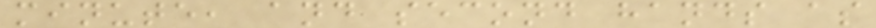minute, and second hands as
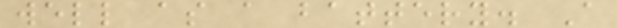well as a battery. A
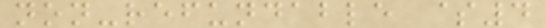non-refundable $4
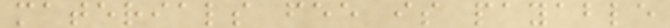materials fee is payable
